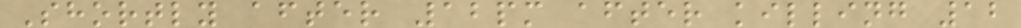Shortly after 12pm after killing 12
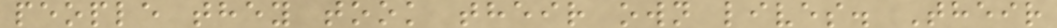people they took their own lives. Their
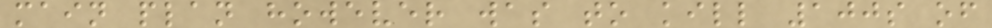main plan however was to kill 100s of
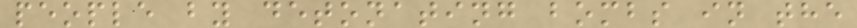people by detonating bombs in the
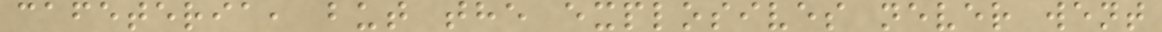cafeteria, but the explosives never went
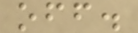off.
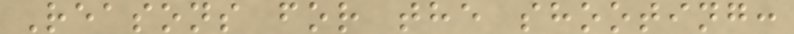Reasons for the shooting:
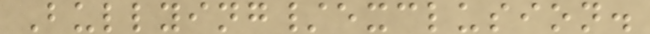Bullying/exclusion.
